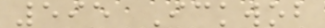595 Ickwob
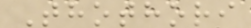Thothori
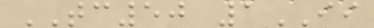TC50 1II
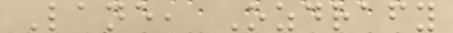Lane, Ozdrafy
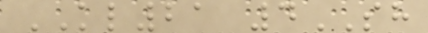KL21 4SH
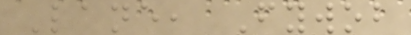Lane, Fywob
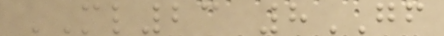ML23 8GF
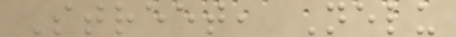Street, Nelu
